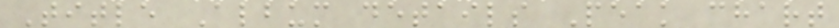Title Album details Peak chart
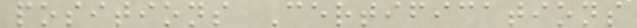positions Certifications
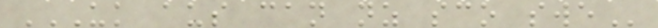UK AUS CAN NZ SCO SWE
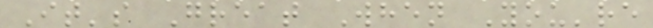It's Great When You're
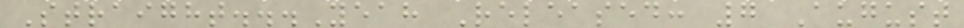Straight...Yeah Released: 7 August
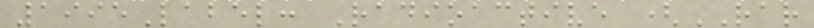1995Label: Radioactive (RAR
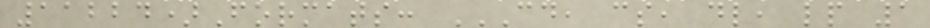11224)Formats: CD, CS, DL, LP 1
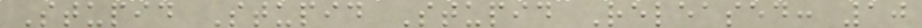Stupid Stupid Stupid Released: 10
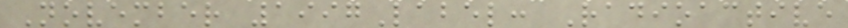November 1997Label: Radioactive
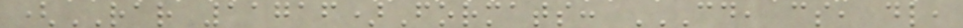(RAR 11716)Formats: CD, CS, DL,
